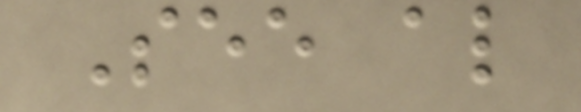See also
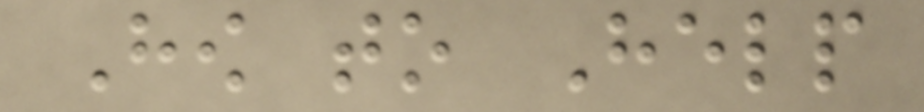How to Help
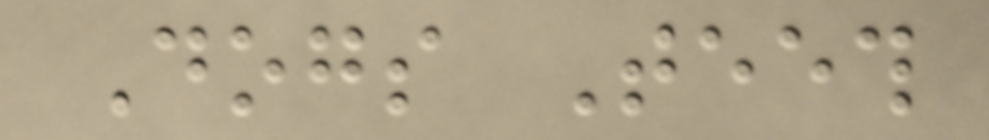Dogs Teeth
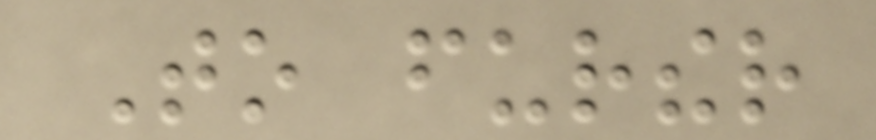To further
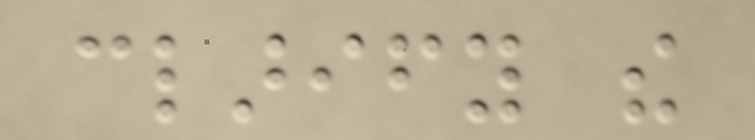clarify the
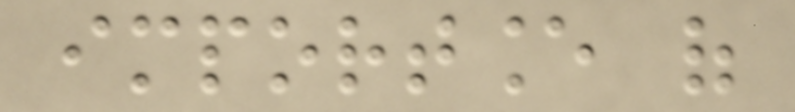importance of
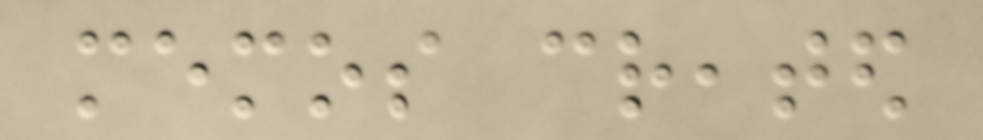memos created
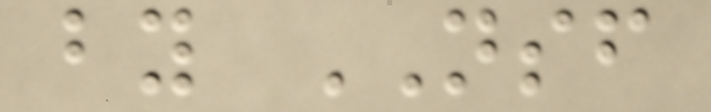by NSF
